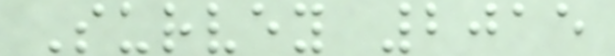Survey 2015
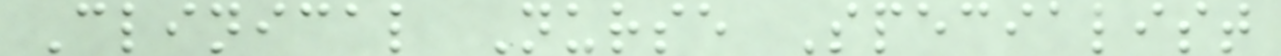Clinical Nurse Specialist
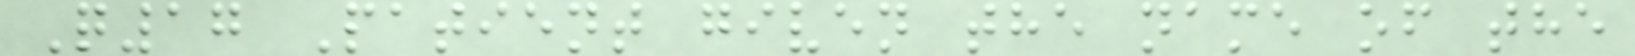Q17 Patient given the name of the
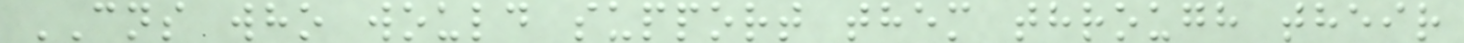CNS who would support them through their
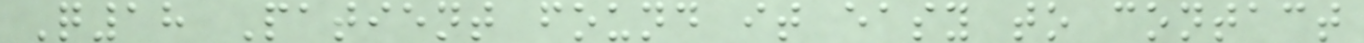Q18 Patient found it easy to contact
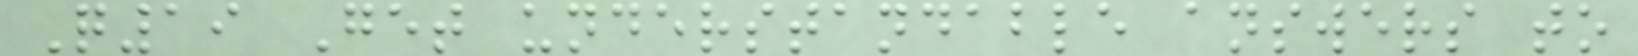Q19 Get understandable answers to
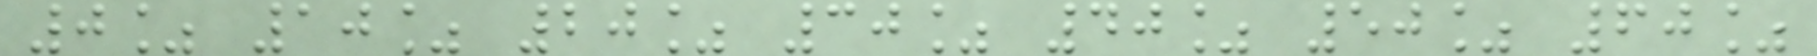0% 10% 20% 30% 40% 50% 60%
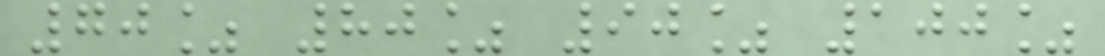70% 80% 90% 100%
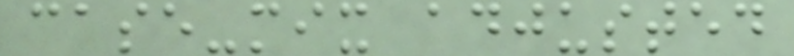case-mix adjusted
